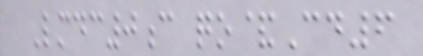Lmdc0c qo&Cd6
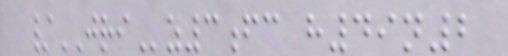/JRIz3fc h49n2
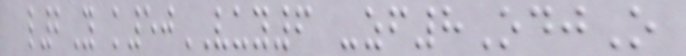l2Y k50VUY6 -zf8OdjO
